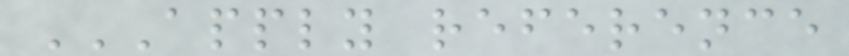APPLY REFERENCE
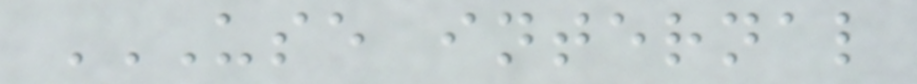USE INTERNAL
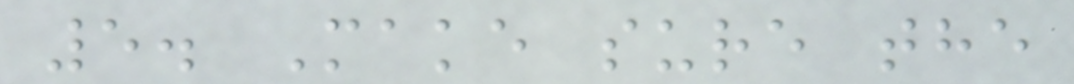5. Make sure the
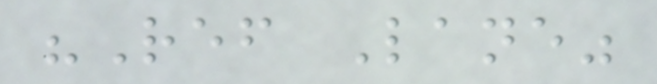"Ref Lane"
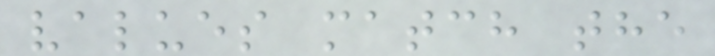values match the
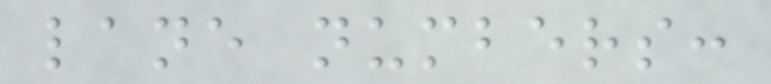lane numbers:
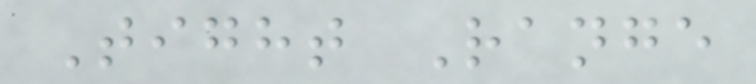Tight Range
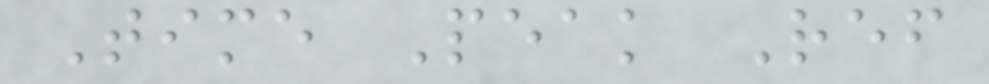Time Peak Ref
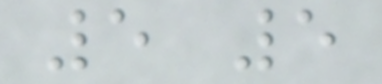5 5
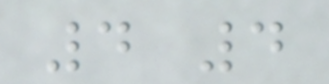4 4
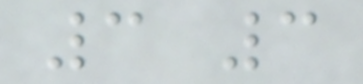3 3
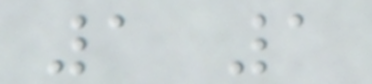1 1
